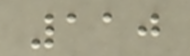110
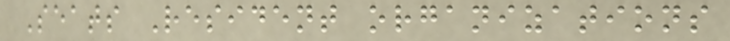Seats Resident organizations
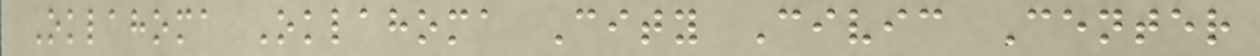Oklahoma Oklahoma City Civic Center
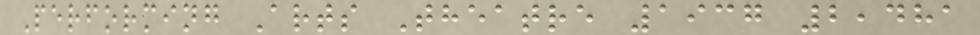Performing Arts Theatre 1937 2,481
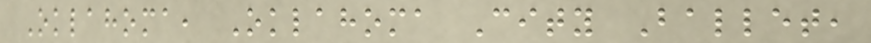Oklahoma, Oklahoma City Ballet,
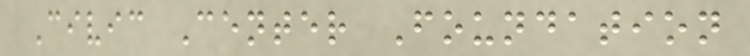Civic Center Foundation
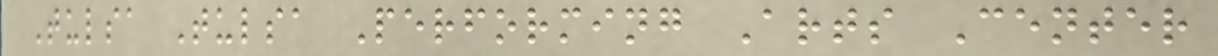Tulsa Tulsa Performing Arts Center
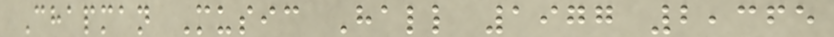Chapman Music Hall 1977 2,365
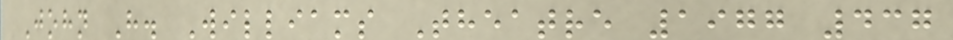John H. Williams Theatre 1977 437
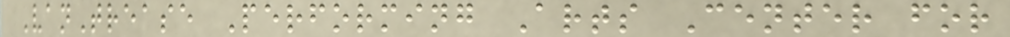VanTrease Performing Arts Center for
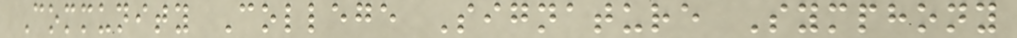Community College Signature Symphony
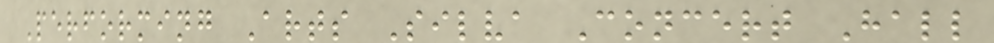Performing Arts Silva Concert Hall
